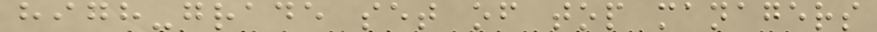high-grade set of top managers
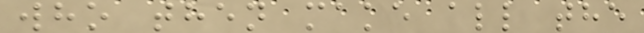who then make all the
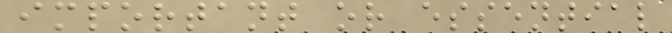important or essential
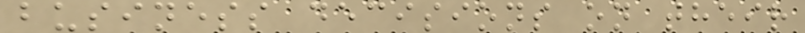business decisions on their
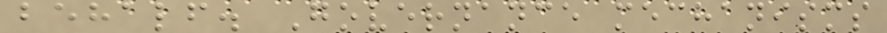behalf. Governance mechanisms
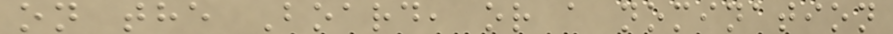on the Board, or a nomination
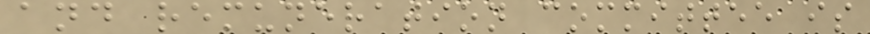and remuneration committee is
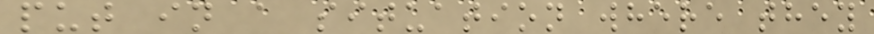put in a situation where they
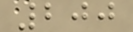200
